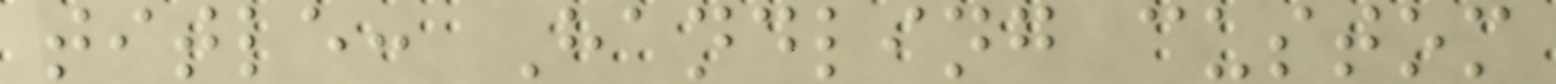title: Handling custom
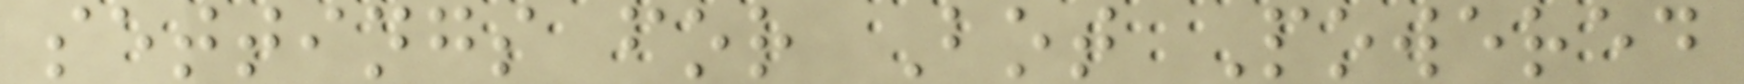settings for Bot Powered
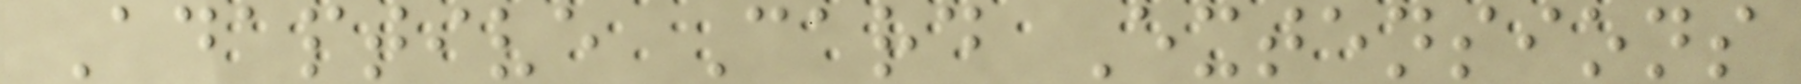Adaptive Card Extensions
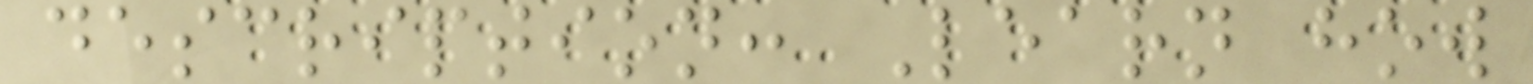description: Learn how
